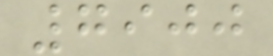7900
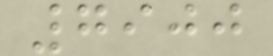7900
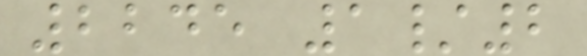2245 1/2
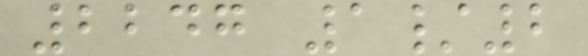2247 1/2
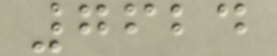7624
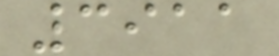3911
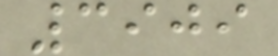3909
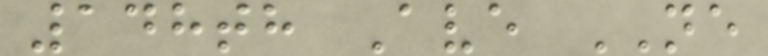148th Ave NE
